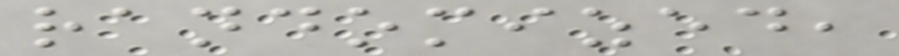randomized,
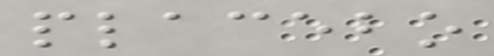placebo
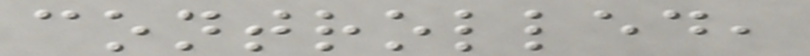controlled,
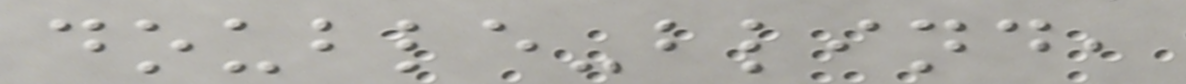double-blind,
